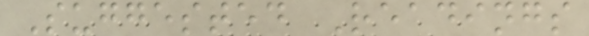Suggested Readings
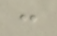:
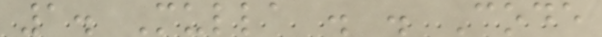1. Mulla . . Code
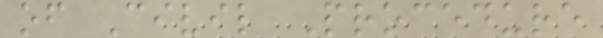of Civil Procedure
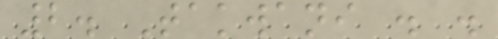2. Takwani . .
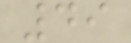49
